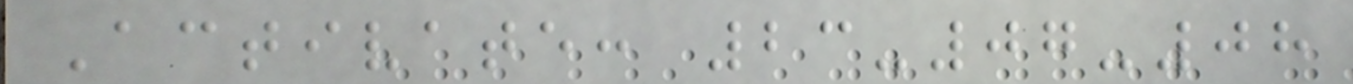Activate: 23-07-08
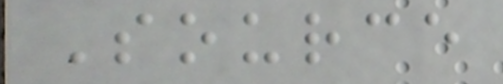Source
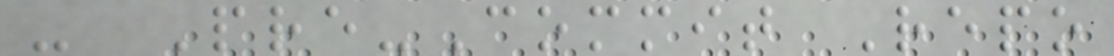- Pre-Commit Repo
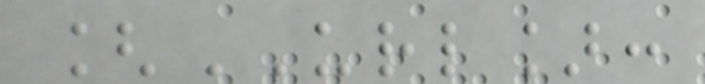[URL]:
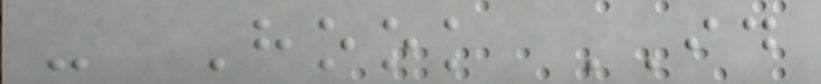- Hook ID
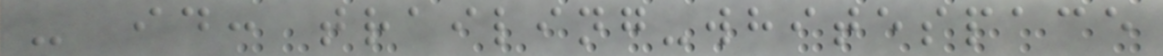- id: trailing-whitespace
